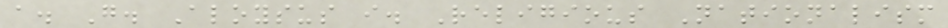a. G. Aloysus i. Religious Nationalism
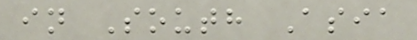in South Asia
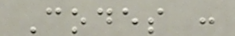Codes :
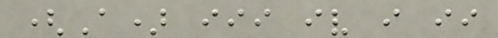(A) iii iv i ii
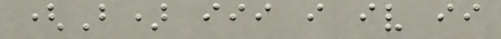(B) iii i iv ii
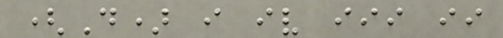(D) i iv iii ii
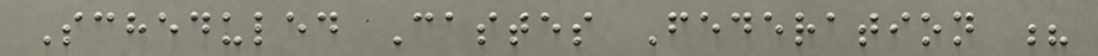Scheduled Castes Federation ?
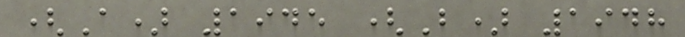(A) 1945 (B) 1948
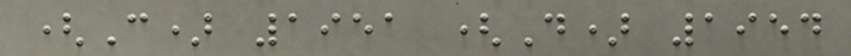(C) 1951 (D) 1954
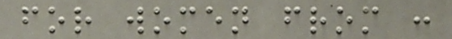for women from :
